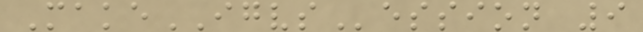MakeIGVSession 9
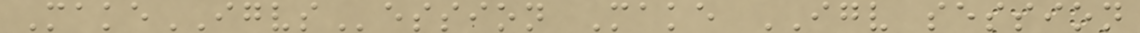MakeIGVSession Make IGV session
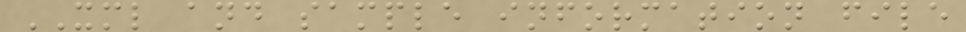XML and sample information file
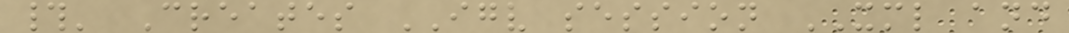#' Creates IGV session XML and
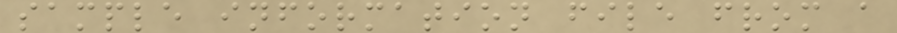sample information file from a
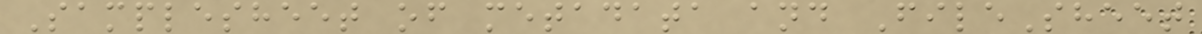Samplesheet of metadata and FileSheet
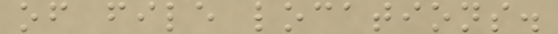of file locations.
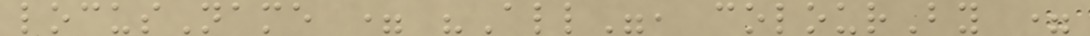locusName = "All", colourBy =
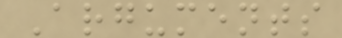Arguments
